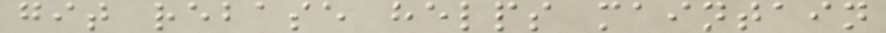git rebase helps maintain
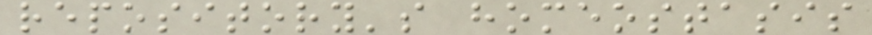repository's homeostasis
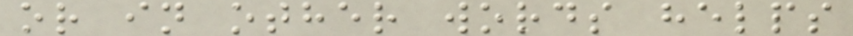or in other words helps
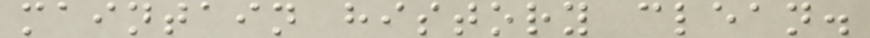maintain history clean.
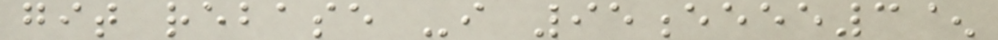git rebase -i 95eeee3^
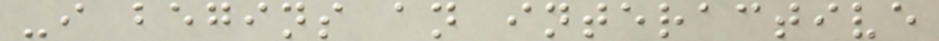-i begins an interactive
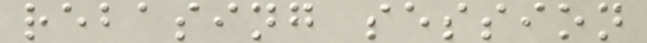rebasing session
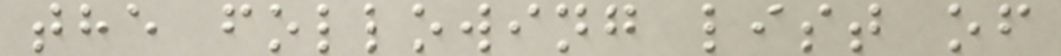the following list of
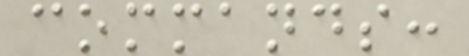commands:
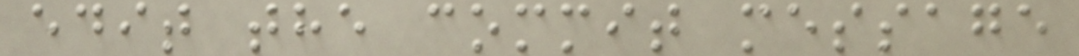edit the commit message
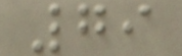79
